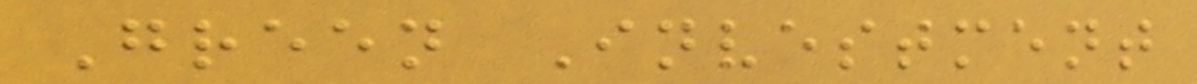Green Investment
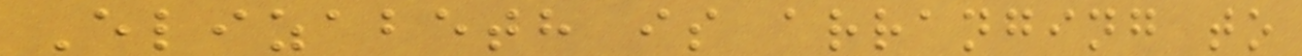Elizabeth is arranging to
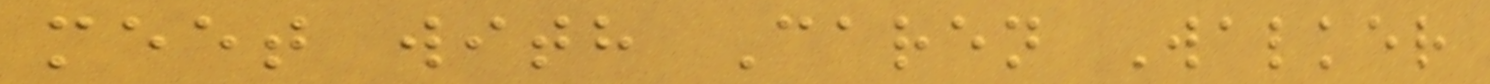meet with Caren Walker
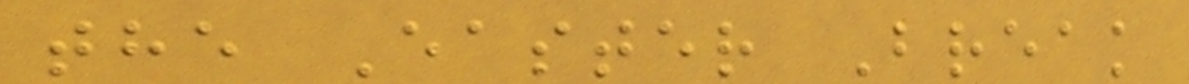the Easter Break
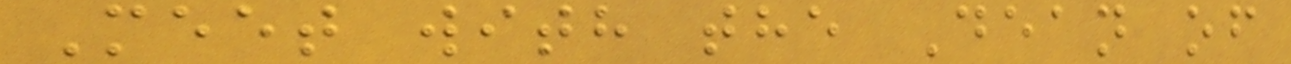Meet with the Dean of
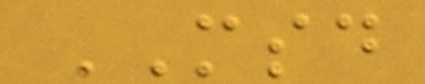MSD
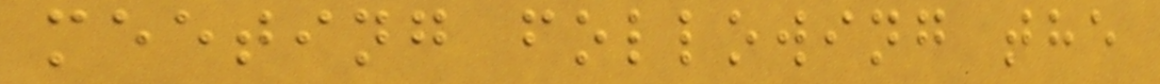meeting following the
